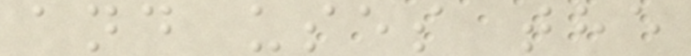and uses the
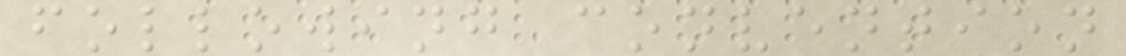following convention
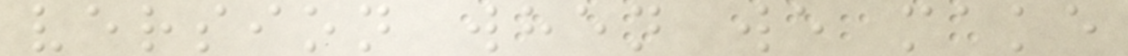version when we make
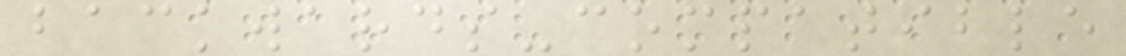backwards-compatible
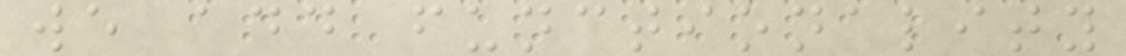we add functionality
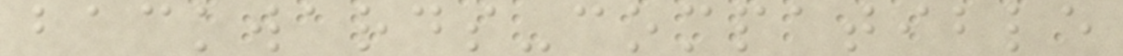backwards-compatible
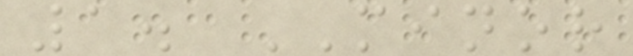1. MINOR
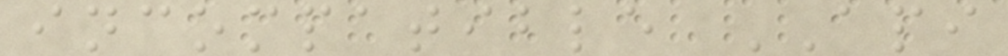incompatible API
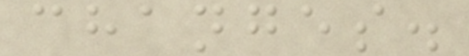changes.
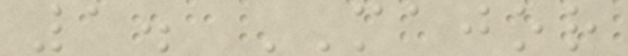1. MAJOR
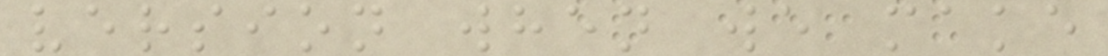version when we make
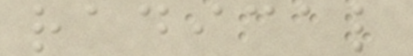radical
